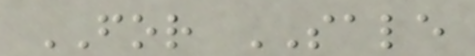FOR SALE
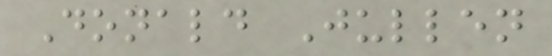Donald Jullen
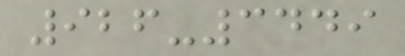926-3449
